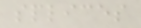splices
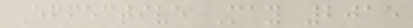Effective May 2015
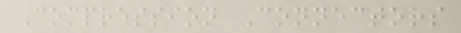Compression Connectors
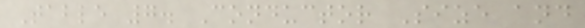Table 7. Conductor Size and
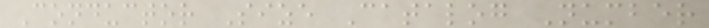Conductor Size Catalog Number
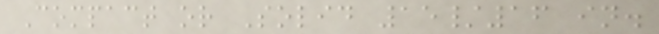Compact or Solid 15/16 in.
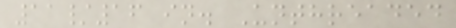11/16 in. Unthreaded
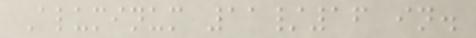Aluminum 11/16 in.
